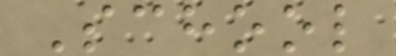School
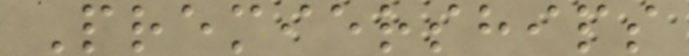Premierships
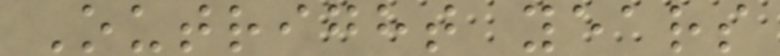Outright years
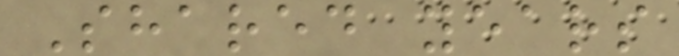Shared years
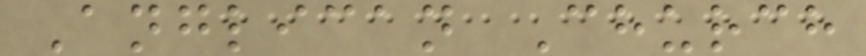Anglican Church
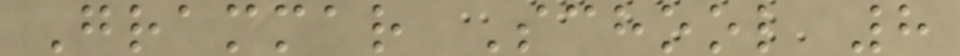Grammar School 8
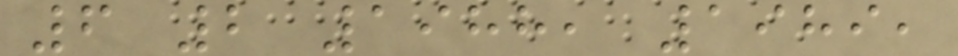6 2 1988, 1989,
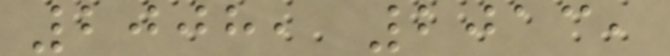2008, 2013,
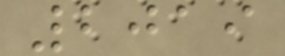2019
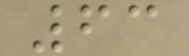63
